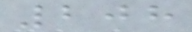208
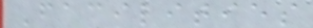Facilities
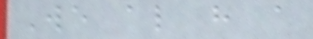We also have a
